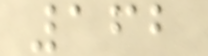162
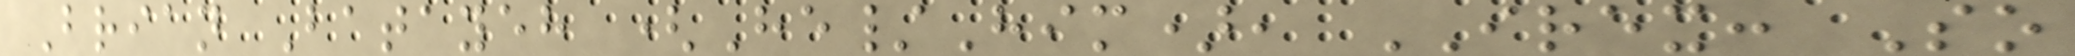Brian Batayeh (He/Him), IREX: So
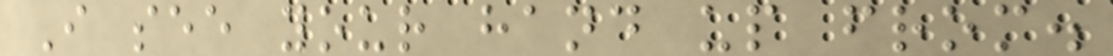I see your hand up from.
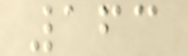163
